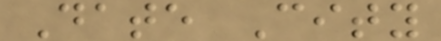Date City
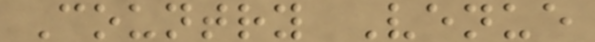Country Venue
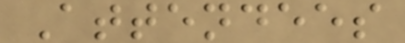Attendees
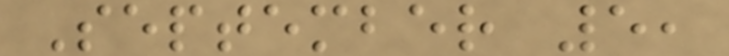September 5,
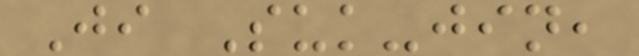Ji Suk-jin,
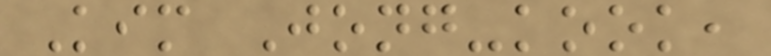Kim Jong-kook,
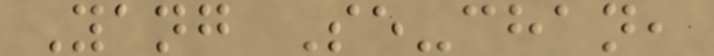Yang Se-chan,
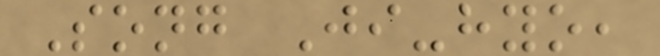Song Ji-hyo,
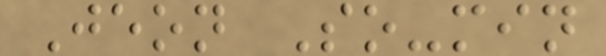Jeon So-min
